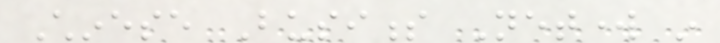Chinese Business Network in
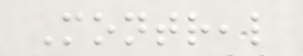Montreal
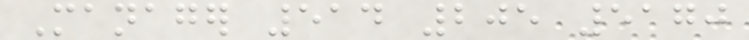Manager 514 205 5170
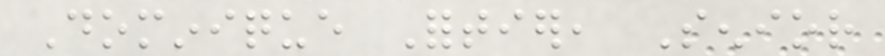Dominique Fortier, Senior
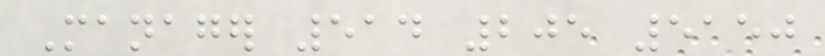Manager 514 205 5150
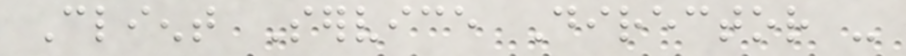Client Service Director -
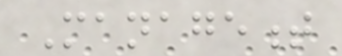Management
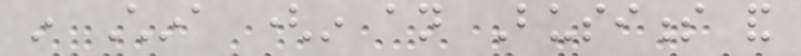in China (in an Business and
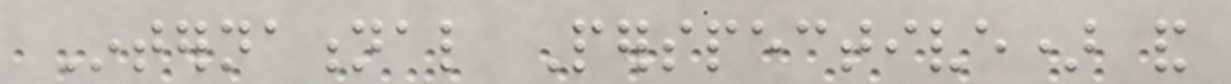International Perspective) and
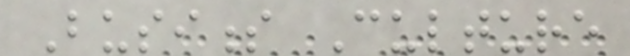Business Culture
